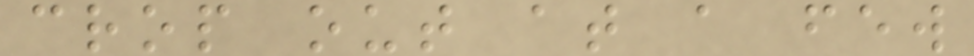crop out at a few
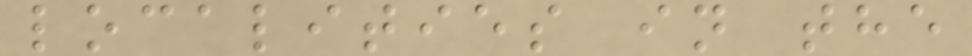localities in the
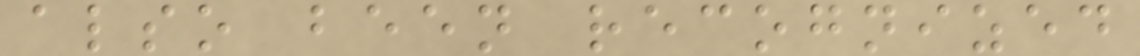also been recognized
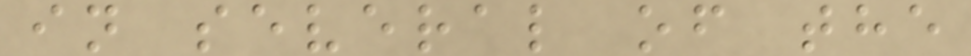in several of the
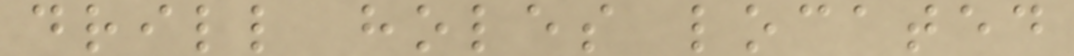drill holes located
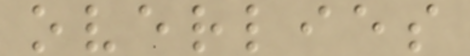overlies
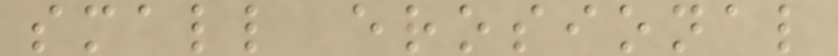small erosional
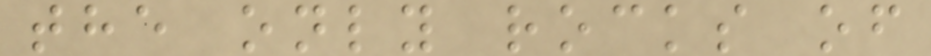the only rocks of
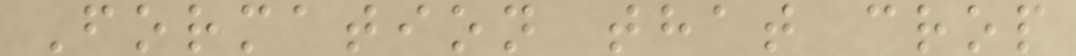Formation that crop
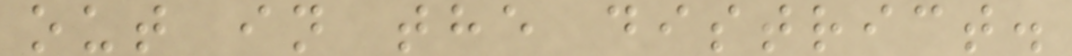out in the district.
